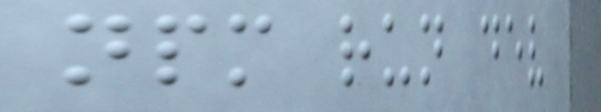npm run dev
